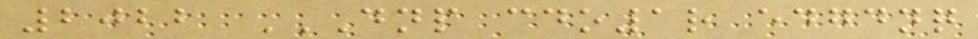2022 DNP CDO1R EDGDNQ
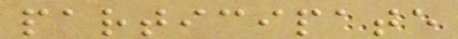participate
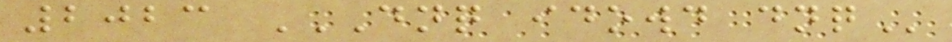2023 DNQ IDOWD DNQ
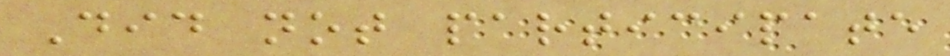Did not participate
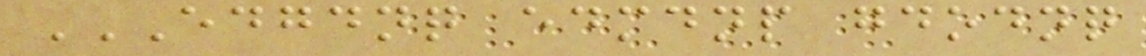EDGDNQ EDMDNP GDODNQ
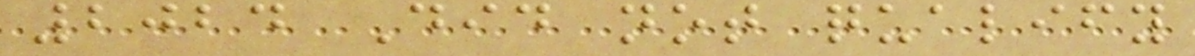2024 Did not qualify
